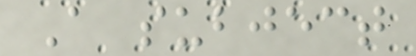A subject
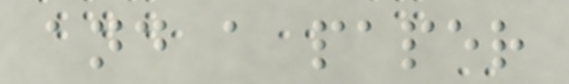and a paper
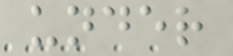under
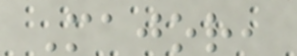Major,
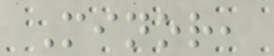Minor,
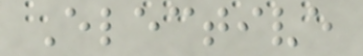Elective
